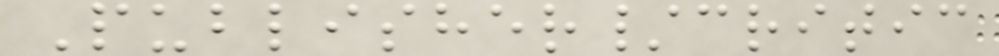Publisher/critic
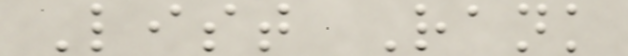List Rank
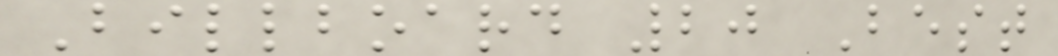Billboard 20 Best
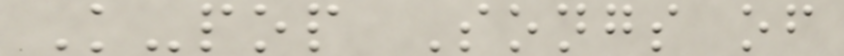K-pop Songs of
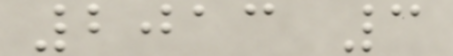2013 3
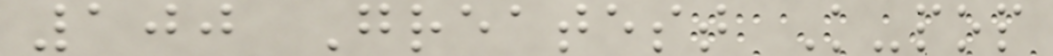100 Greatest K-pop
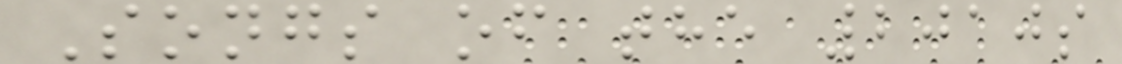Songs of the 2010s
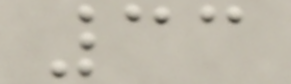33
